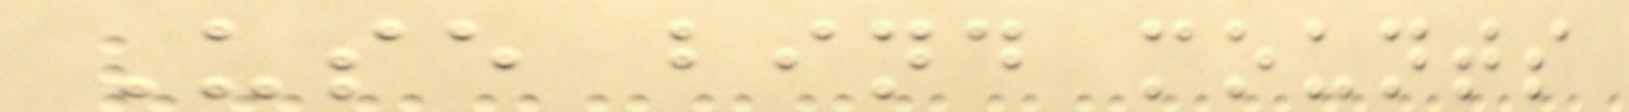Use bind mounts
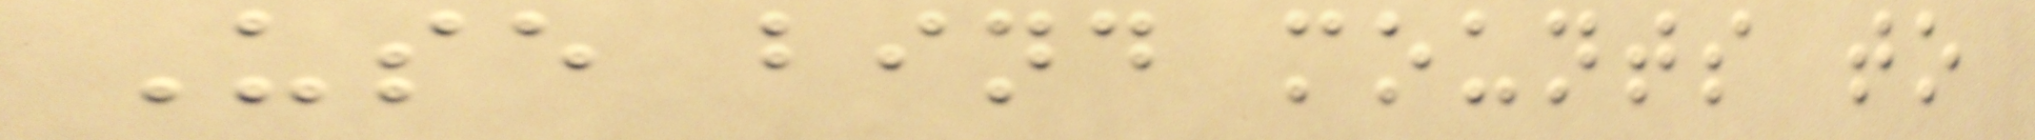Use bind mounts to
